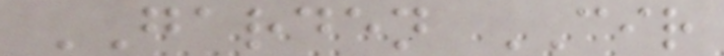GARDEN CIR
